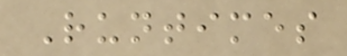Runtimes
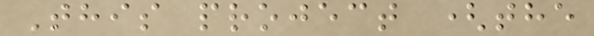This project (the
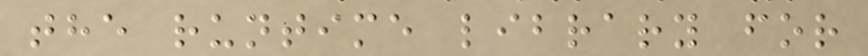the runtime library for
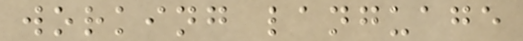working language
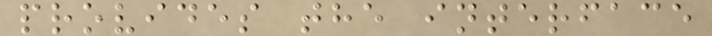provides the interface
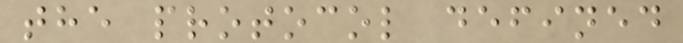the protocol defined
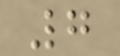7
